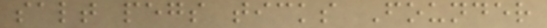salt pegs ticks Founder
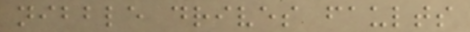nibble drives faults
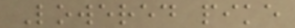Lowered pike
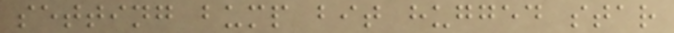setting bump bit hugged star
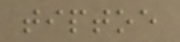tiptoe
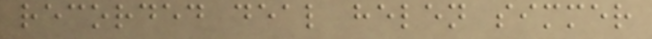recorded deal helen simmer
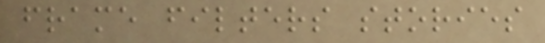frame filters stories
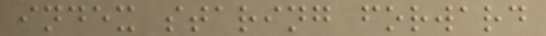index staring forward
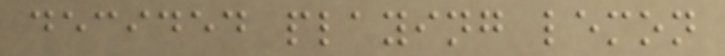decided playing lemon
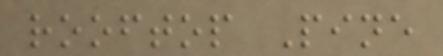rooftop Pine
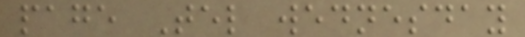page Tel wednesday
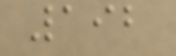192
